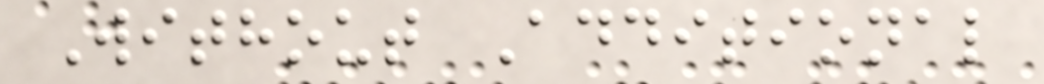Without Additional
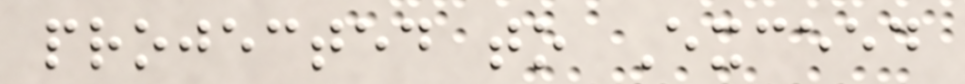projected to Exceed
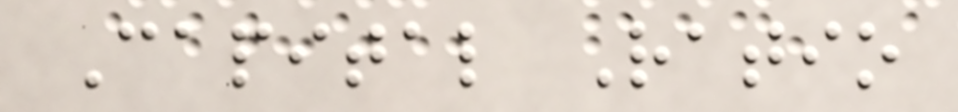Capital Ratio
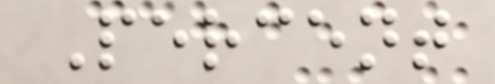Percent
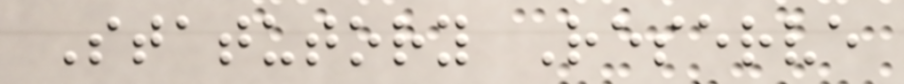Statutory Reserve
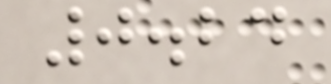0.24
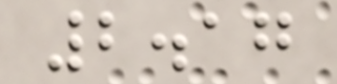2.17
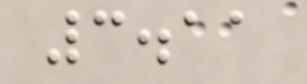3.11
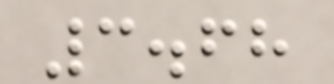3.68
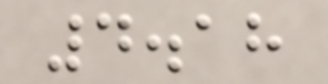4.18
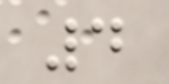4
